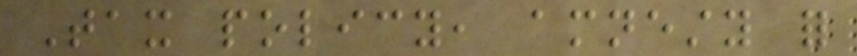Tax policy, amnesty for
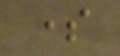some
